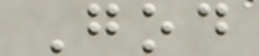God
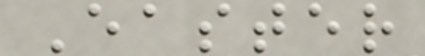Easter
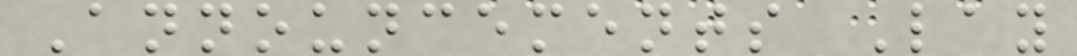Announcements Lay
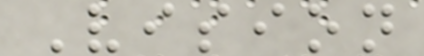Vision
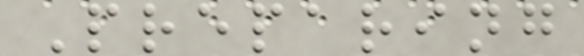Preparing
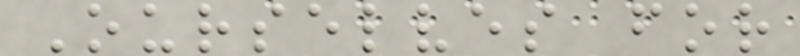Ourselves for
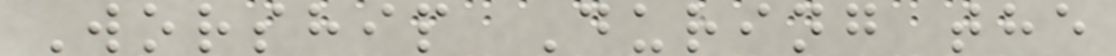Worship During the
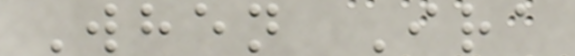When Ira
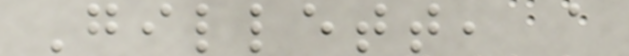Gillett, a
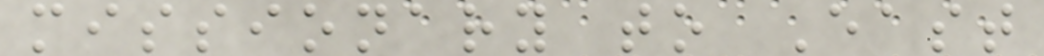missionary to East
